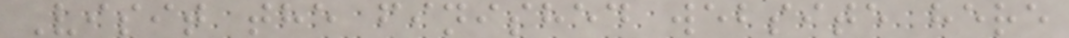Visit the finished website here
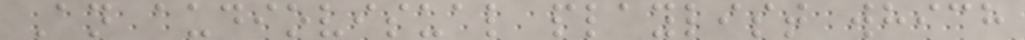An audiovisual playlist which
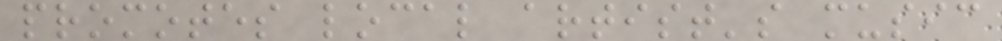promotes local artist's music
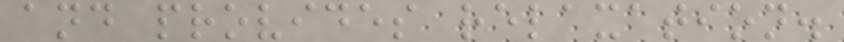and provides relaxation.
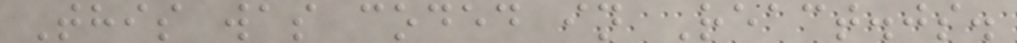This was coded in React.js.
